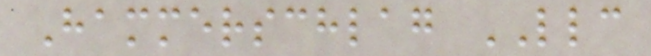Hammerschlag LLC
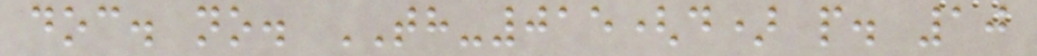doc. no. TH-015(d) p. 10
